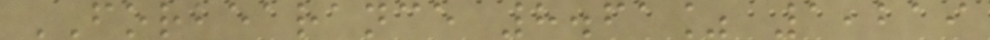FORBEARANCE 8.61% 1,219
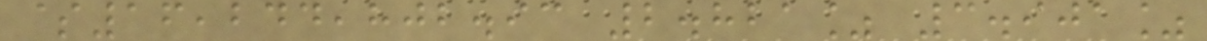$16,244,802.93 2.821% 3.901%
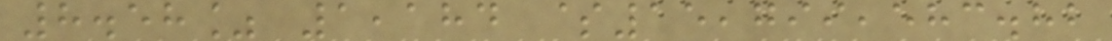8.58% 1,184 $15,799,583.82
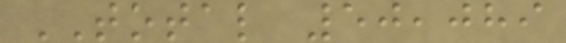TOTAL 50,089
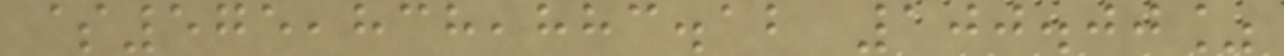$575,838,883.12 100.00%
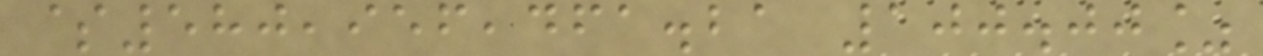$580,956,461.21 100.00%
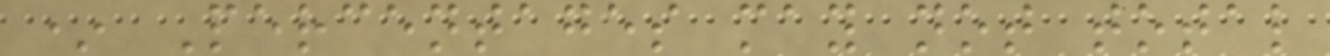* Percentages may not total
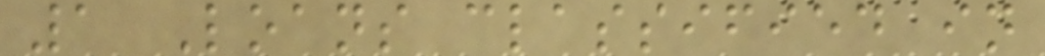1 Loans classified in
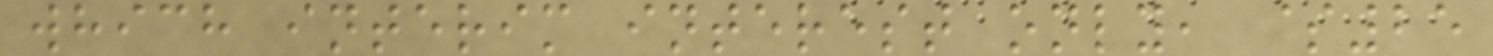which interim interest only, $25
